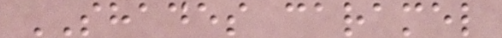SHADES caramel
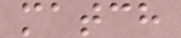match
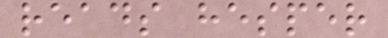reads hesper
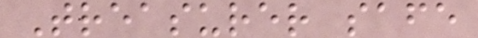Treasurer safe
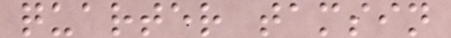quarter tamsin
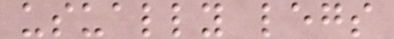usually legs
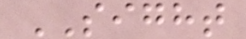SIGHT
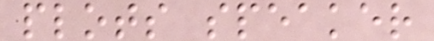plots speaker
